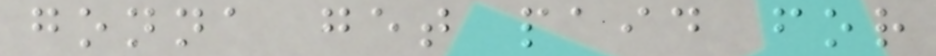gonna get paid for
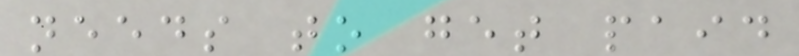needs to get paid
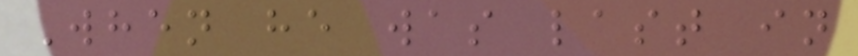When he was last in
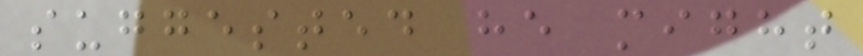suggested he might
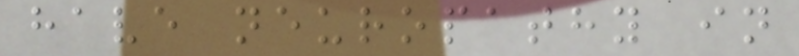have neuropathy in
